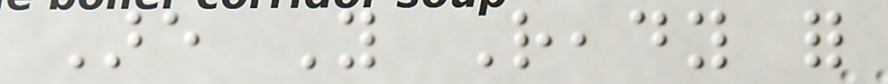Are You Ready for
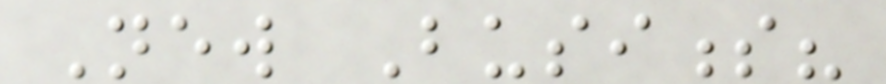New Business?
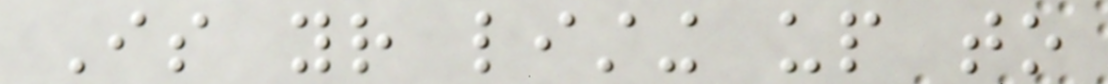Is your listing up to
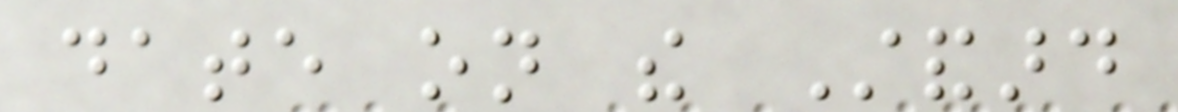date on the Standard
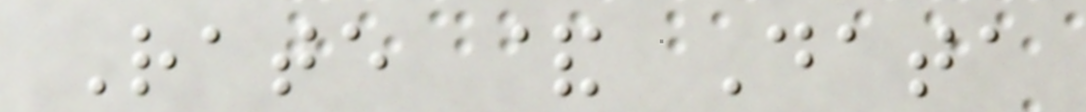Rate & Data
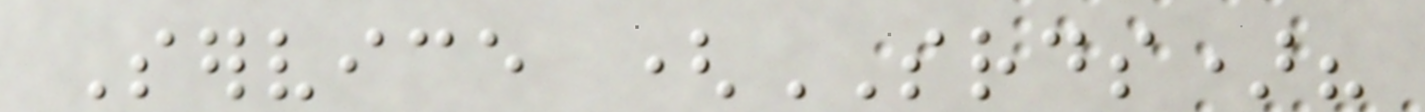Service (SRDS)?
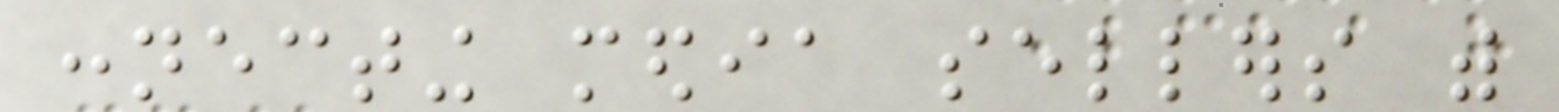connecting media sellers with
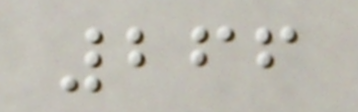266
